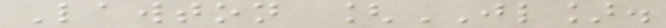Lawton [JL].
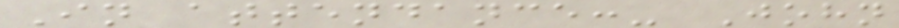In attendance:- John
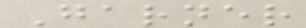Garner
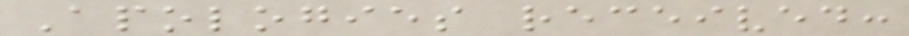Apologies received:
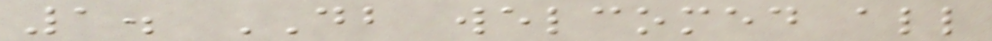1. DB welcomed all
